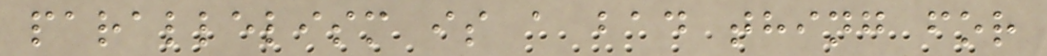parallelism is a bad thing for
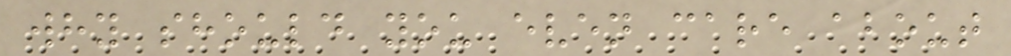why should you even care about
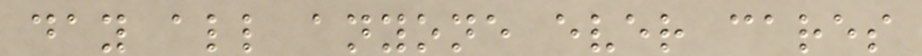day all anyone ever cares
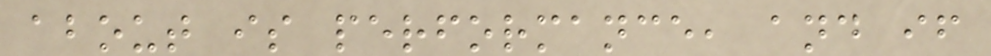about is performance, and if
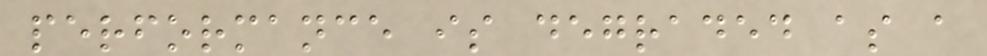performance is degraded as a
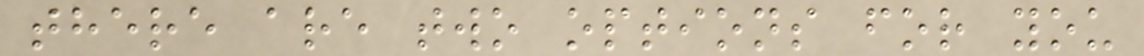there are two options for you
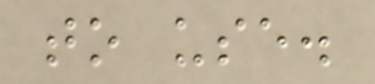to use.
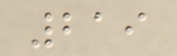219
